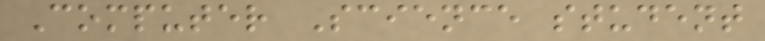Computer Science student
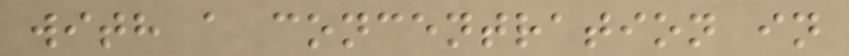with a concentration in
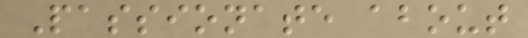Passionate about
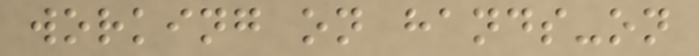working on hands-on
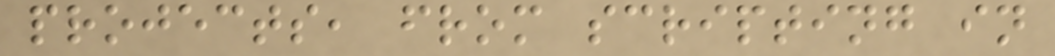projects, from scripting in
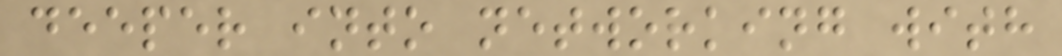deeper into networking with
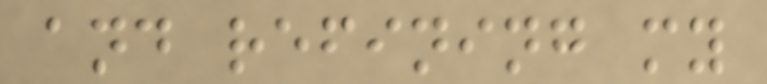and refining my
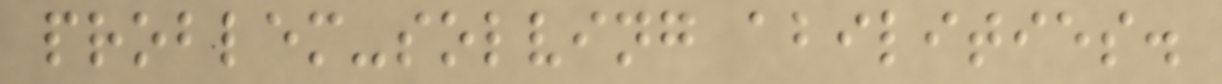problem-solving abilities.
